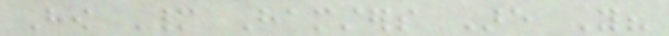How Many Hamsters Are You?
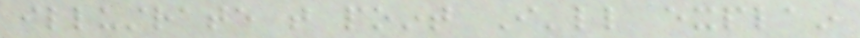illustrate that point I'll explain
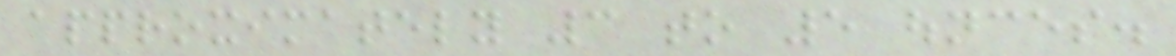approximately 3 to 5 ounces.
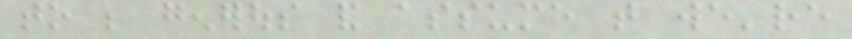to be generous and assume that we're
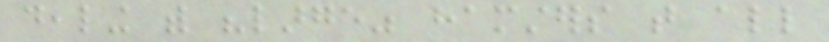dealing with "large" hamsters that all
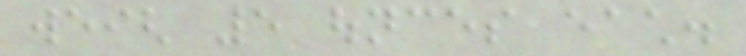weigh 5 ounces each.
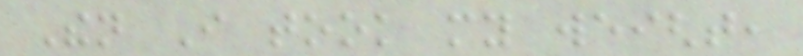Then I took my weight,
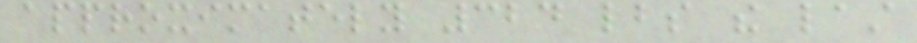approximately 324 lbs the last
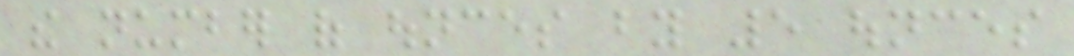the number of ounces by 5 ounces
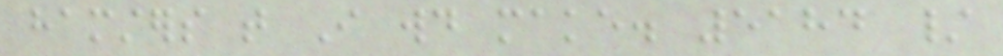hamsters that I would make. 5184 /
